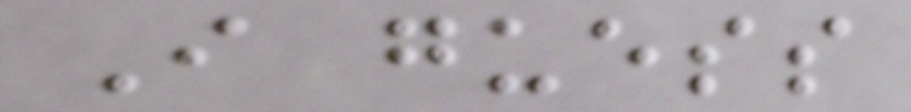I guess
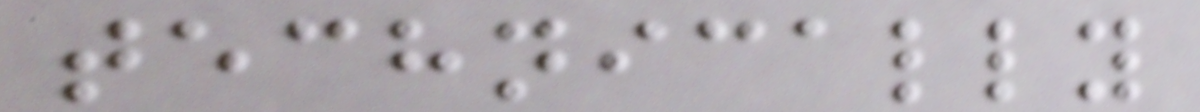technically
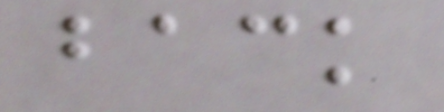back
